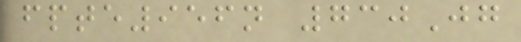fpte956n 730Jg
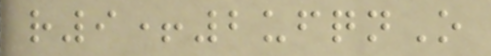r9+2ufqnO
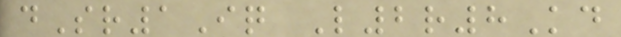dSr1Iq L2r8Kd
